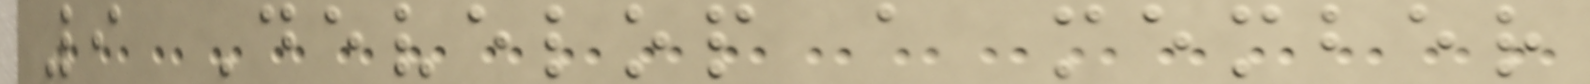9 Develop a member
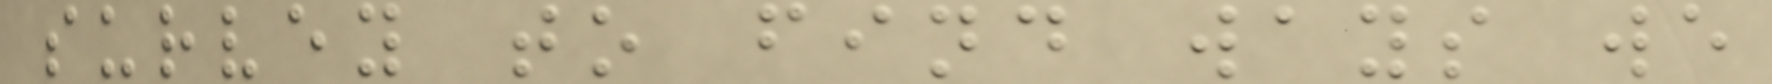survey to find ways we
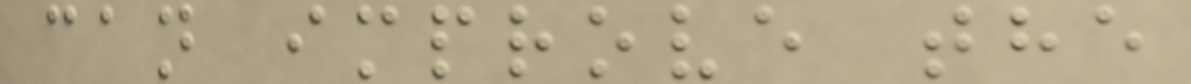can improve the
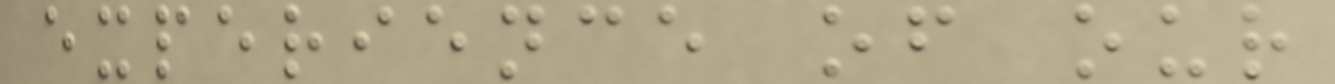experience of our
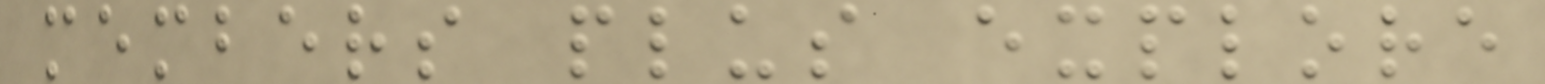members plus explore
